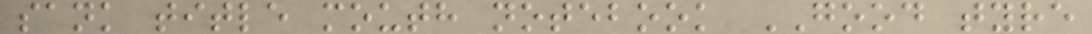sank title mouth notebook GOOD tyre
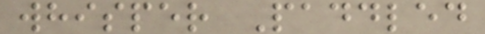whisper Paddled
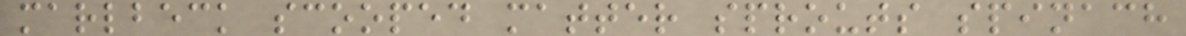marlbeck scooped matter sprouts spinach
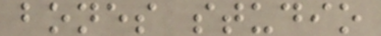bones studio
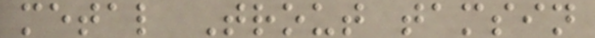metal Trout tamsin
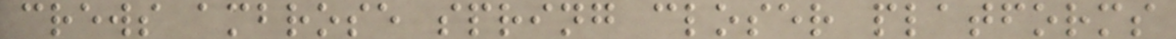crews ambrose spring closer platforms
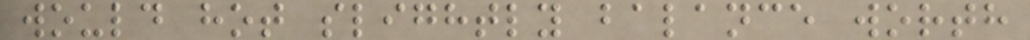would hot slightly balance worth
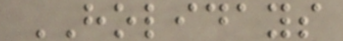HOLIDAYS
